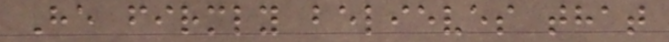He firmly believes that
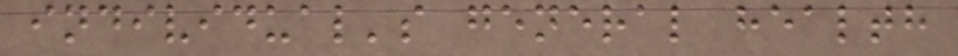individual's general health
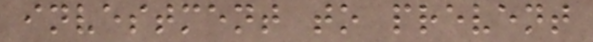investment to prevent
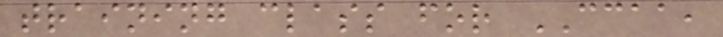training class for CCAA,
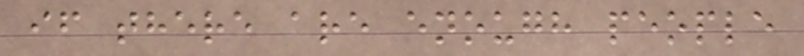if there are enough people
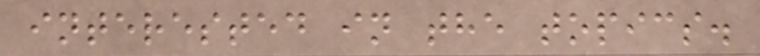interested in the topics.
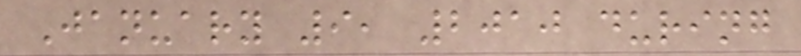January 9, 2010 during
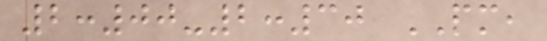2:00-2:30 PM,
